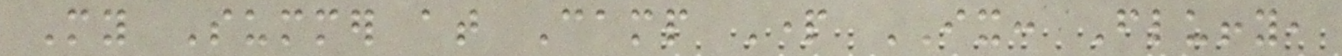My Summer at Camp Part IX: Fluffy,
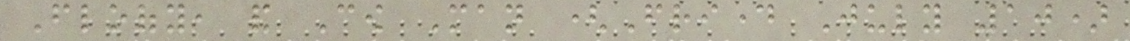Floofy, and Cow Man (Friday July 10)
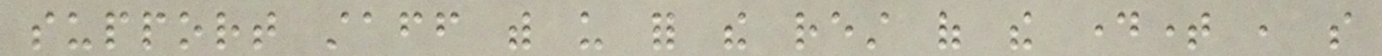support staff with us for the rest of the daytime , so
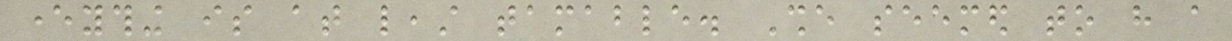everything is at least tamable. She seemed to have a
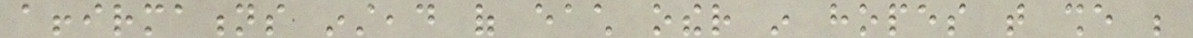affirmations instead of each other in hopes that she be
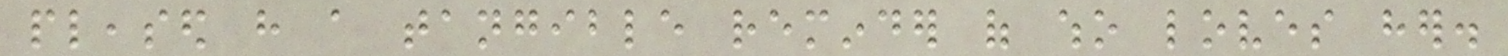pleased have a tangible reminder of who loves her.
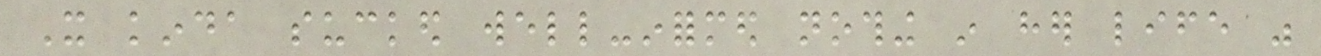It kinda sucked well-informed nothing in her life was
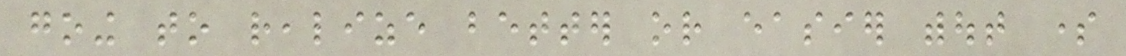going to realize better or easier without some
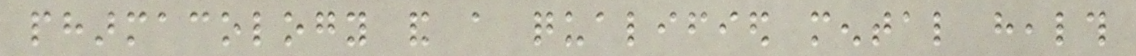pharmacology and a qualified mental health
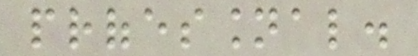professional.
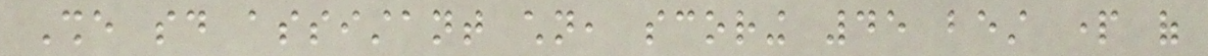She said assistant children, scoring 45 best part of
